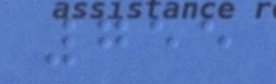755
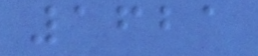1621
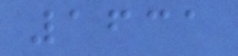1631
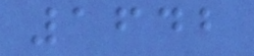1642
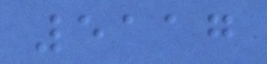5117
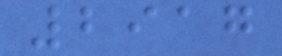2917
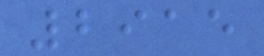2915
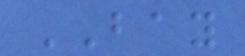BAY
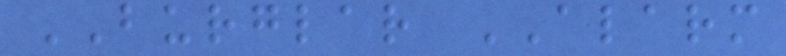BURGLAR ALARM
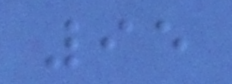95
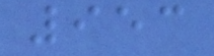953
